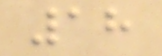18
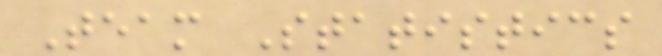Team Statistics
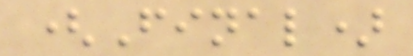(Final)
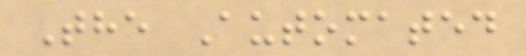The Automated
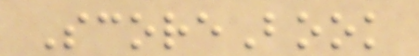ScoreBook
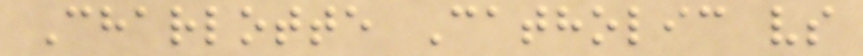Charlotte Catholic vs
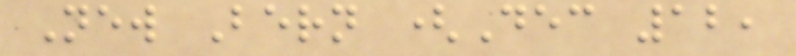New Bern (Dec 12,
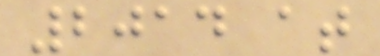2014 at
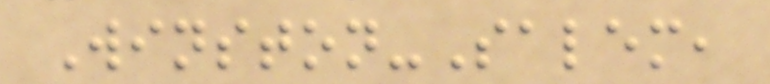Winston-Salem,
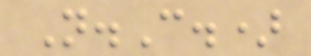N.C.)
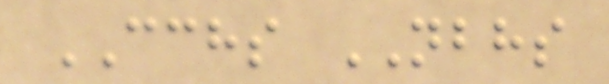CCHS NBHS
